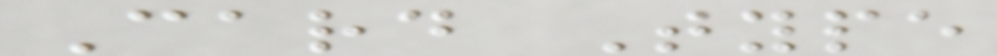Card Type
